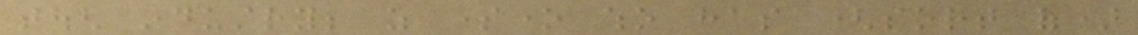tough industry; as someone who has (sort of)
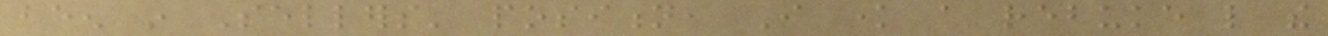been in Sellers' position, I know a rebuke like the
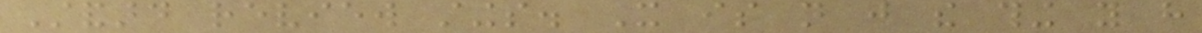Standard review stings. It is not just the thing you have
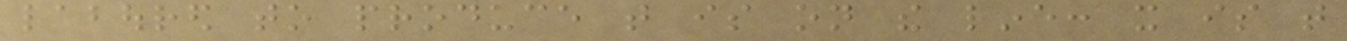laboured to produce that is on the line: it is that
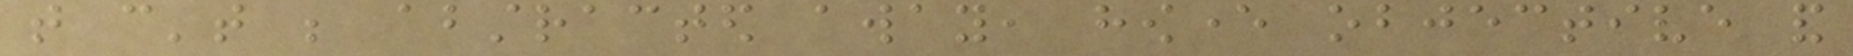that can't be abstracted away, however objective and
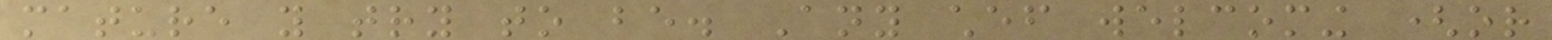mature you try to be. Any chef welcoming (or
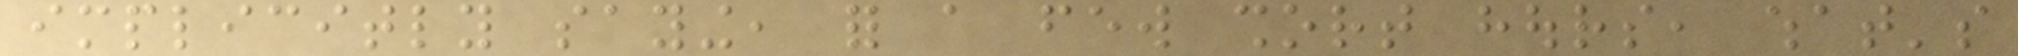implicitly saying, for a few short hours, what's
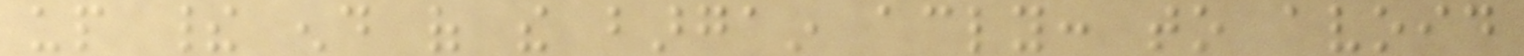up their end of the bargain accordingly: to avoid
